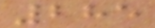285
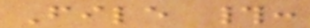File #:
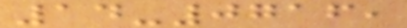14-0716,
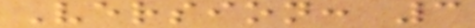Version: 3
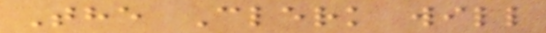The Clerk will
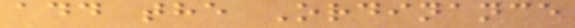add the Ordinance
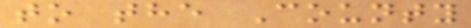to the County
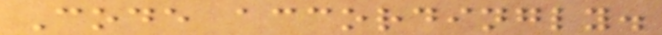Code accordingly.
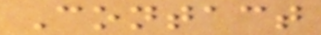Contact
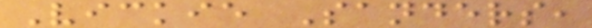Vickie Sanders,
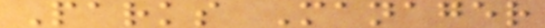Parks Manager
